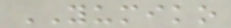YUMIKO
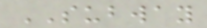SUBWAY
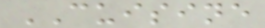CUISINE
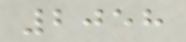2058
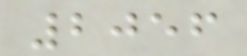2056
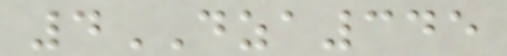4DZA345
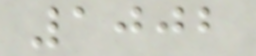1002
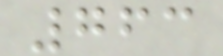763
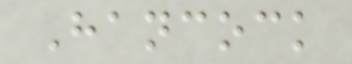Hancock
